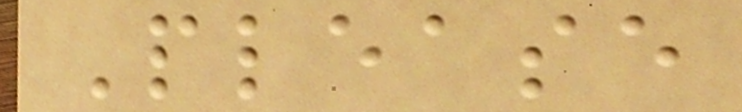Please
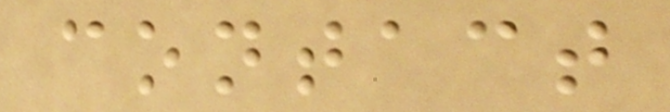contact
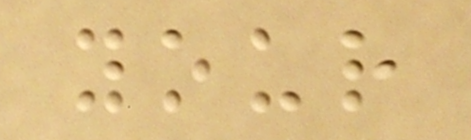your
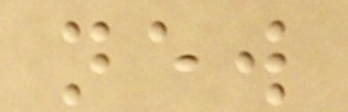new
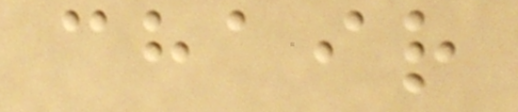chair
